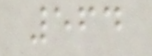564
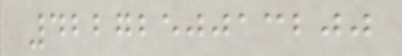4227250013200
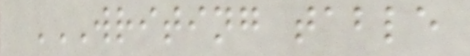WRITING TABLE
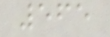565
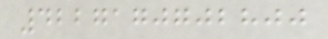4227170702800
